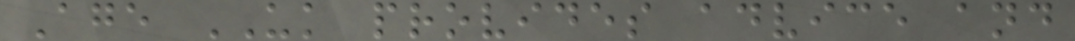Age UK provides advice and
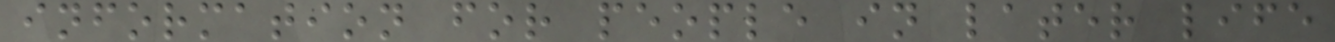information for people in later life
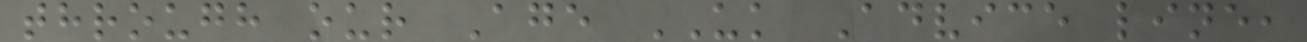through our Age UK Advice line,
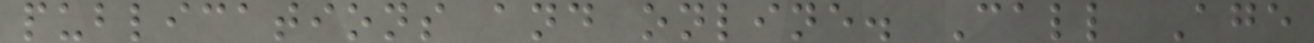publications and online. Call Age
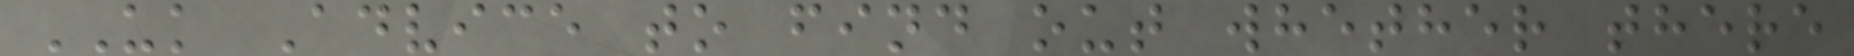UK Advice to find out whether there
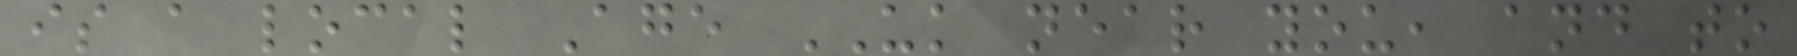is a local Age UK near you, and to
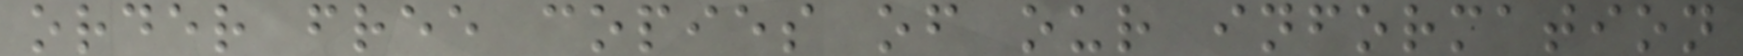order free copies of our information
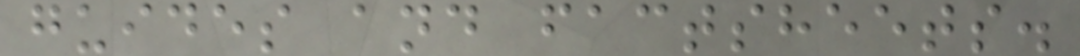guides and factsheets.
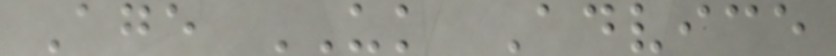Age UK Advice
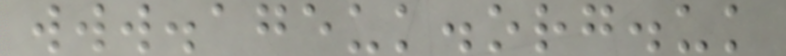www.ageuk.org.uk
